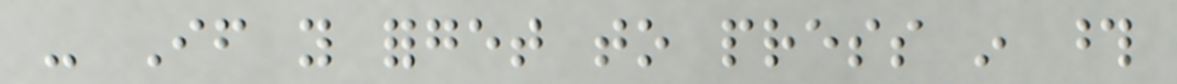- If you forget to press in those
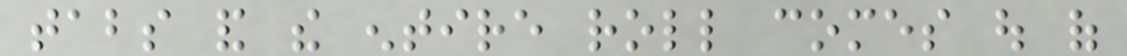tabs and the entire roll comes out of
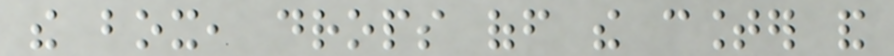the box, drops off the counter and
